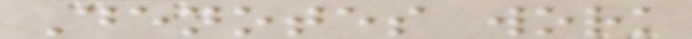Denotes work
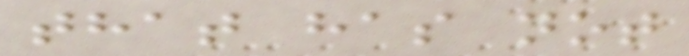that has not
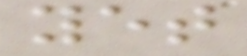yet
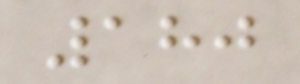180
